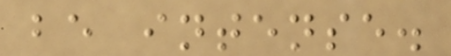be intense.
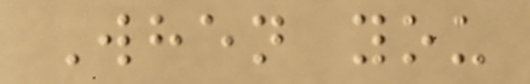When you
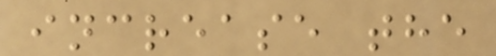increase the
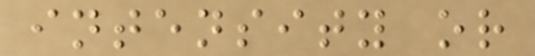intensity or
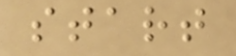start
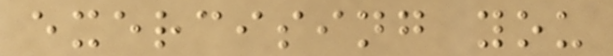exercising you
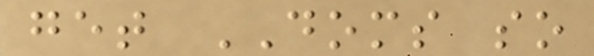get DOMS so
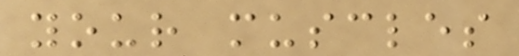your muscles
